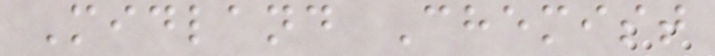Midland Chemist
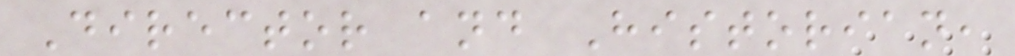Director and Historian,
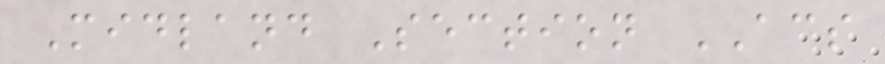Midland Section ACS
